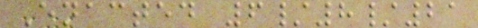Enacted 6/8/21
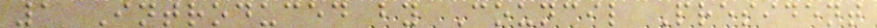1 Introduced by Council President
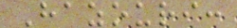Hazouri:
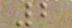2
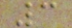3
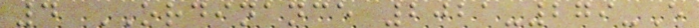4 ORDINANCE 2021-279-E
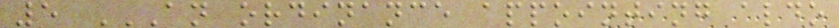5 AN ORDINANCE APPOINTING ALDO
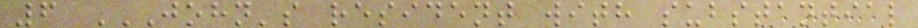6 JOHN'S RESIDENT WITH SUBSTANTIAL
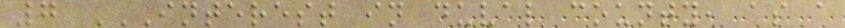7 INTEREST IN DUVAL COUNTY, AS A
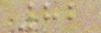82
